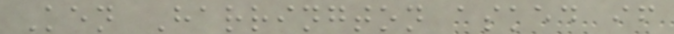Ken Harrington asked if
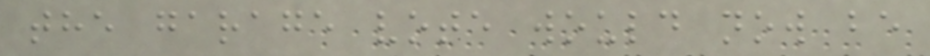the garage vote would now be
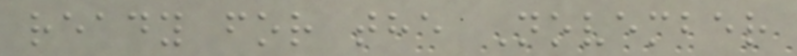ready for the November
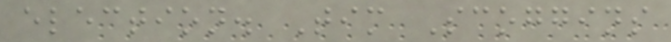election. Tim Scoggins
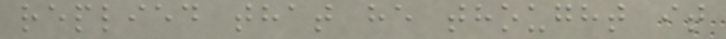replied that he thought it
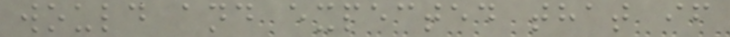would and expected that if
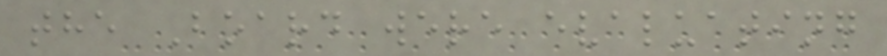the Board were evaluating
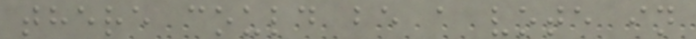there could be a vote in
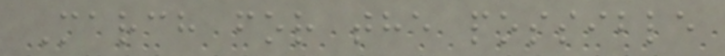March for the possible
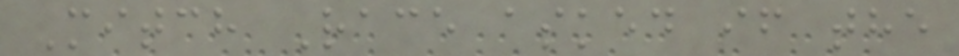Mitch Race asked if the
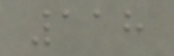118
